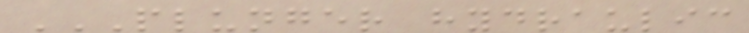PLUNGER HYDRAULIC
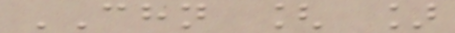CHN [ ]
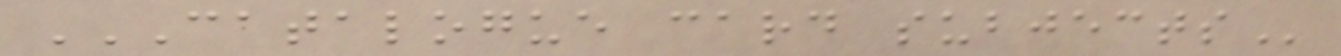CATALOGUE CARD SUBJECTS
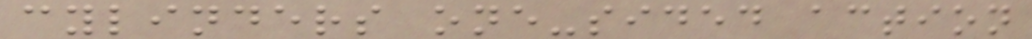cylinders one-sided action
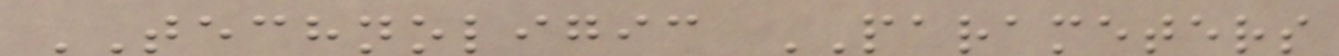TECHNOLIGIC PARAMETERS
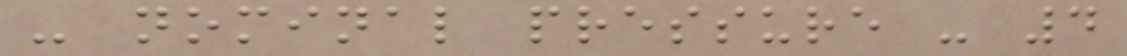- nominal pressure - 4
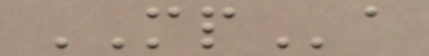MPa
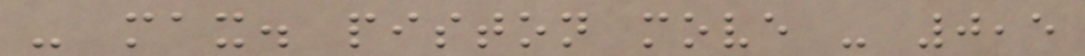- max. piston move - 0,5
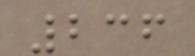236
